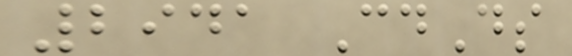2941 CdDs
